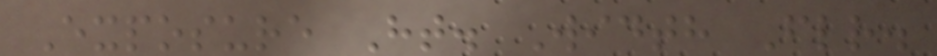Exposure Ht. Width Flr.
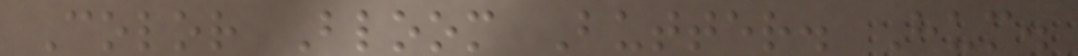Color Bloom Butter. Hum.
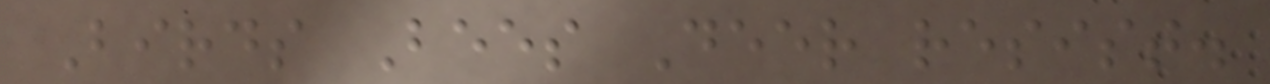Birds Bees Deer resist.
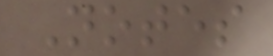Notes
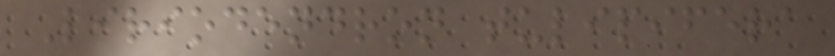Liriodendron tulipifera
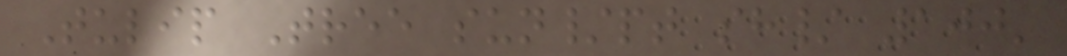Tulip Tree sun/pt sh/ 100'
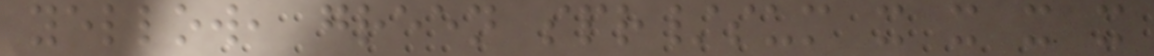yellow, green spr/sum x x x x
